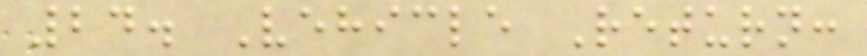24. Vehicle Return:
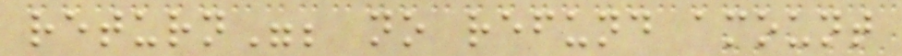return"; no refund amount
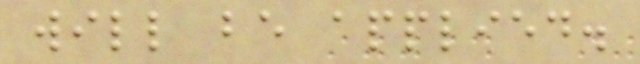will be applied.
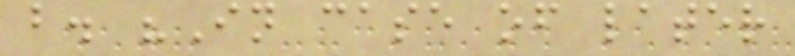b. "In case of later
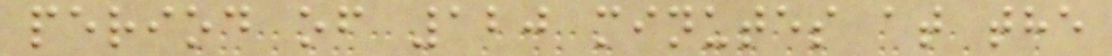period of 120 minutes at the
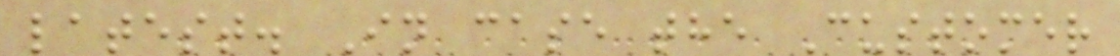latest. In case the Customer
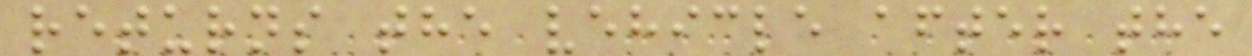returns the vehicle after the
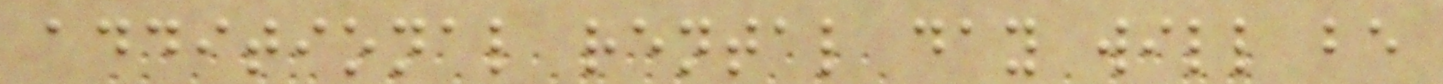additional rental day will be
